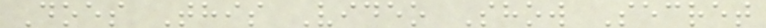Does This Video Show Secret
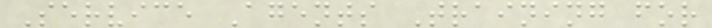Service Agents Training for
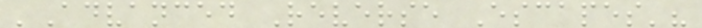'Advanced Reverse Escapes'?
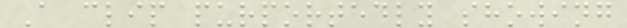A clip purportedly showing
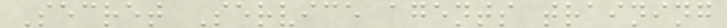Secret Service agents training
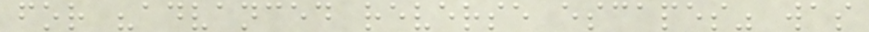for "advanced reverse escapes" was
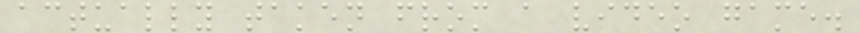actually taken from a video game.
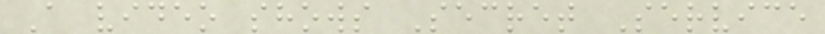A video shows Secret Service
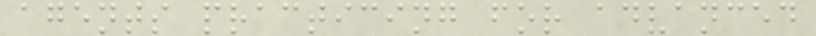agents practicing for advanced
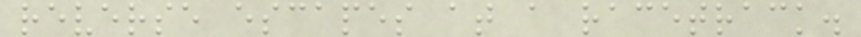reverse escapes at a racetrack.
